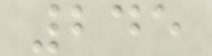245
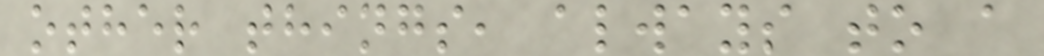other things, always to a
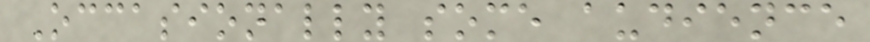Occasionally some audience
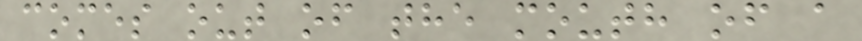comes out of the mouth of a
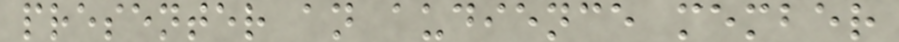presenter an audience member
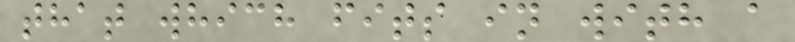that which fits in with a
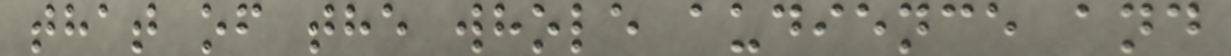that of the whole audience and
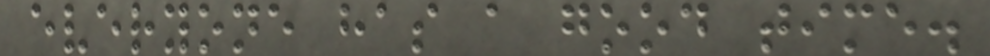everyone has a good time.
